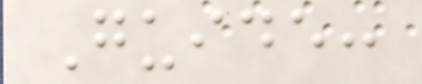Guide:
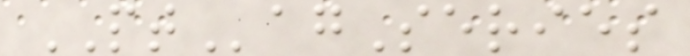PTagSeries
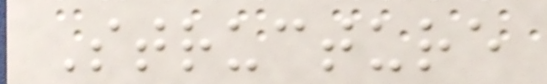Structure
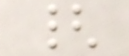{
